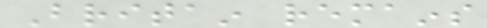Britain remains
